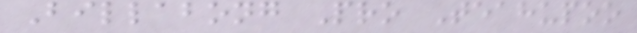Billabong Pro Teahupoo
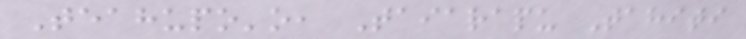Teahupo'o, Taiarapu Tahiti
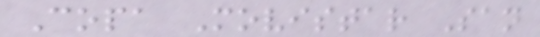Copa Movistar San
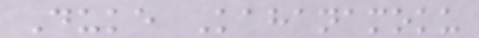Duke Kahanamoku
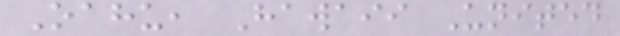Oahu, Hawaii United
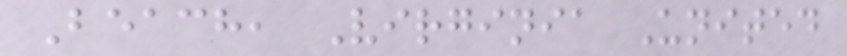Beach, Virginia United
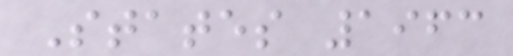States 1963
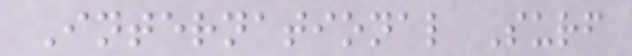International Surf
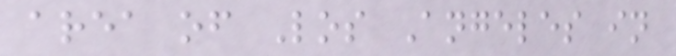area of Los Angeles in
